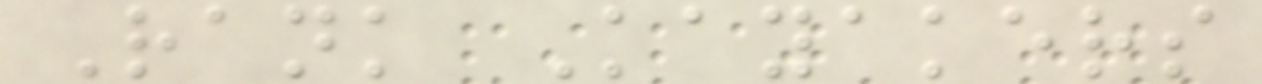Rank Kayakers
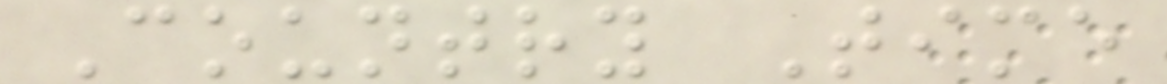Country Time
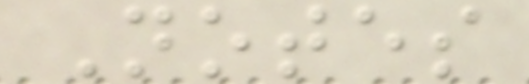Notes
